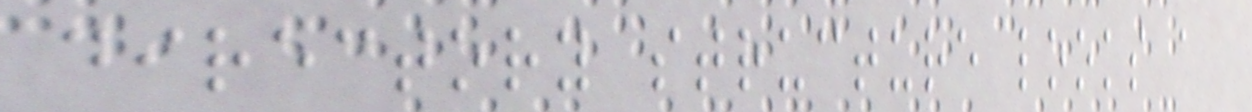directory structure looks a
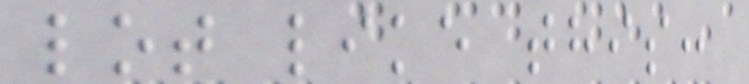lot like this:
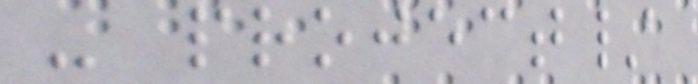- project/
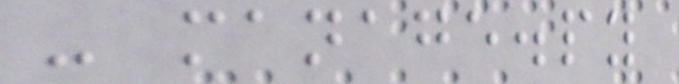- manage.py
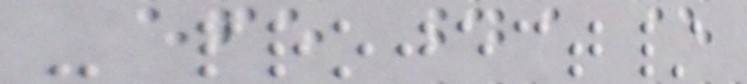- project/
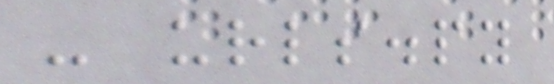- urls.py
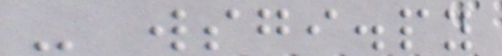- wsgi.py
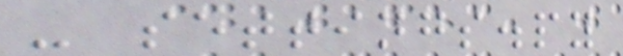- settings.py
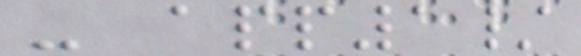- app1/
